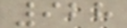928
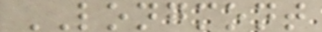LONGMONT
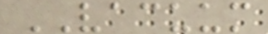VACUUM
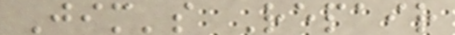Jim's Repair
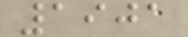1901
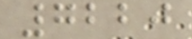7220
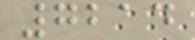7214
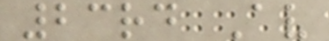23rd Av
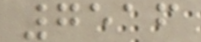7516
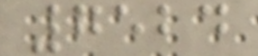7524
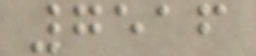7516
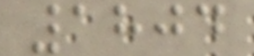1804
